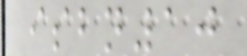isbn10
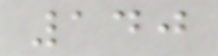140
